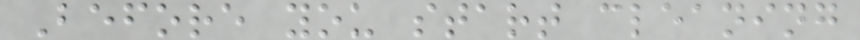Before you start cleaning
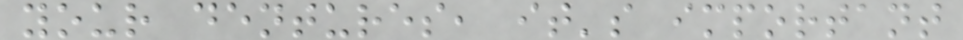your dentures, it's important
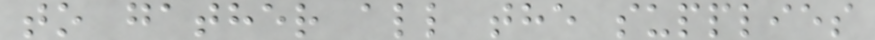to gather all the supplies
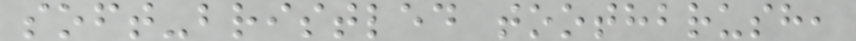soft-bristled toothbrush,
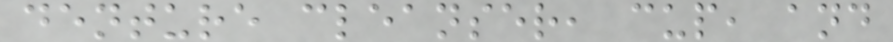denture cleanser, cup, and
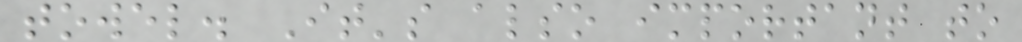towel. It's also important to
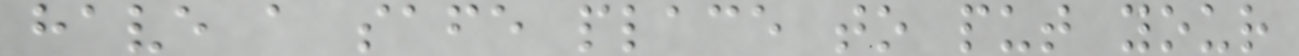have a safe place to put your
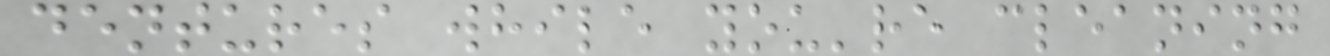dentures while you're cleaning
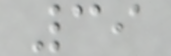39
